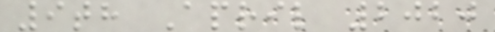9th April 2020
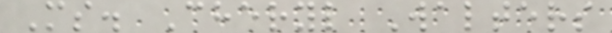Ms. Cheryl Walters
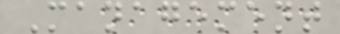Management
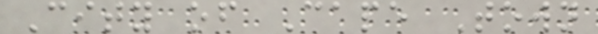City of Cape Town
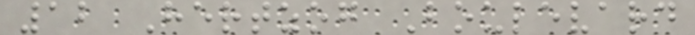12 Hertzog Boulevard
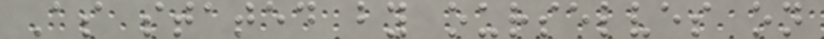As stated by ourselves on
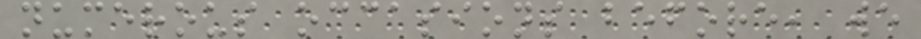numerous occasions before, we
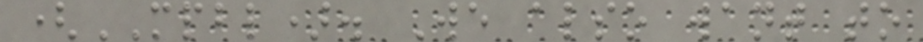(MPBL). We also want to
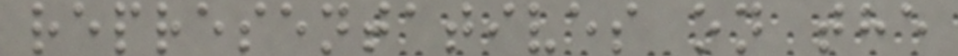representatives on the
